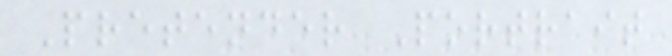Pretender Portrait
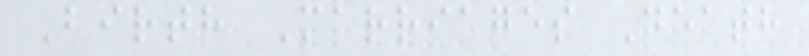Birth Marriages Death
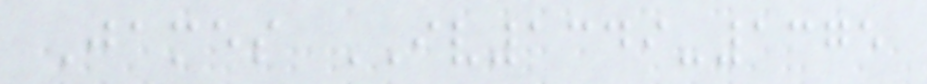James IV1349-1375
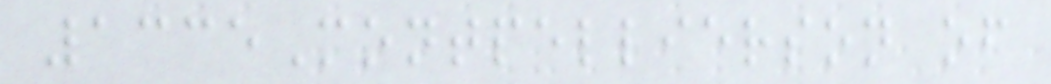1335Montpellierson of
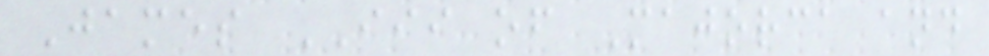James III of Majorca and
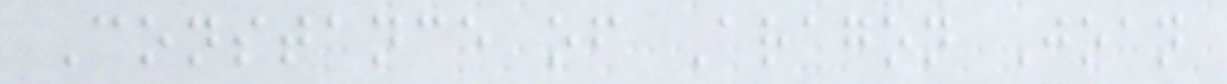Constance of Aragon Joan
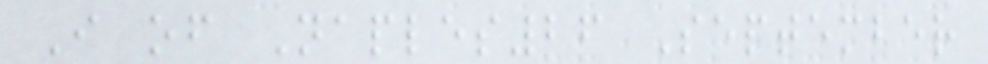I of Naples26 September
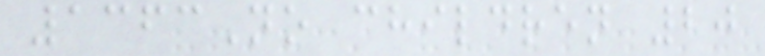1363No children 20
